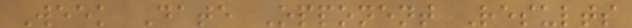Week Date Opponent Results
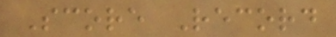Score Record
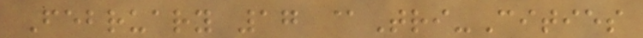February 17 @Tri-Cities
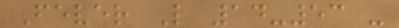Fever L 14-53 -
